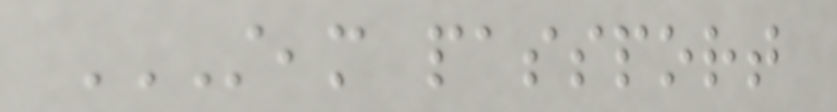STEAM PASSPORT
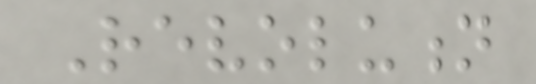Revolution
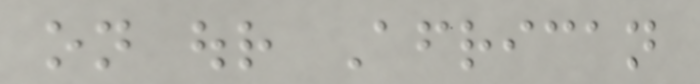on our African
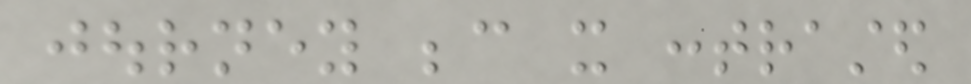journey because it contrasted
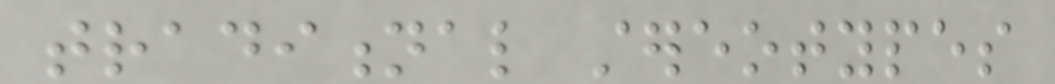traditional stereotypes
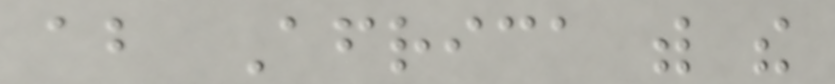about Africa with the
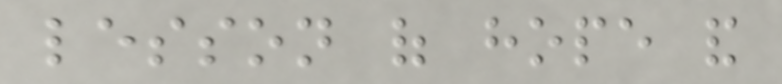lesson of hope and
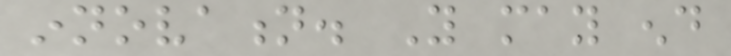innovation. You may end
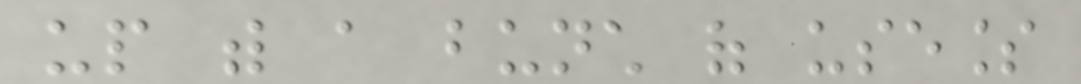up with a bunch of useless
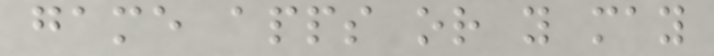game apps or you may
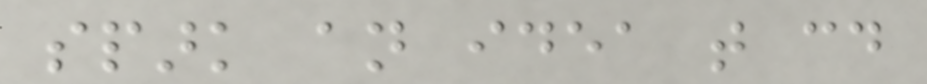spark an idea that could
